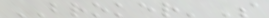BROKER'S
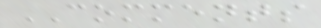COMMENTS
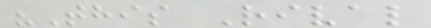"This Rival
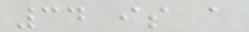34 is a
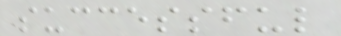successful
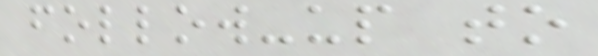follow-up to
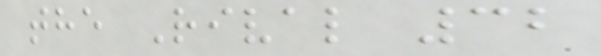the Rival 32
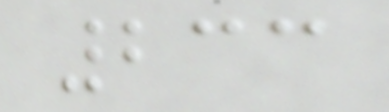233
